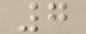7
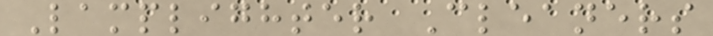Lamplighter Cleaners
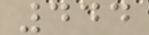444
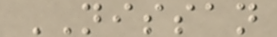NISSAN
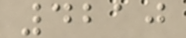4210
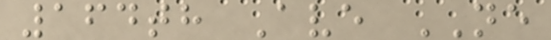164th Ave NE
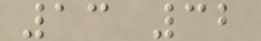13 32
